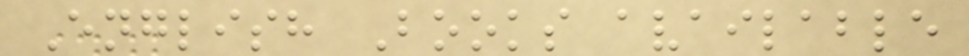English Books available
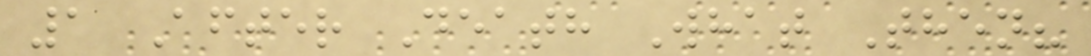1 After Death What Then?
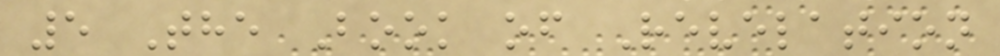5 The Book of Revelation
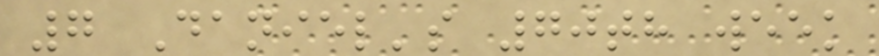7 Daniel's 70th week
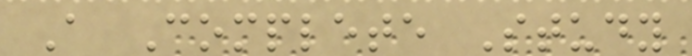A Complete Study
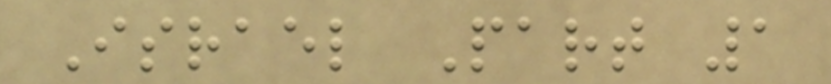Israel Part 1
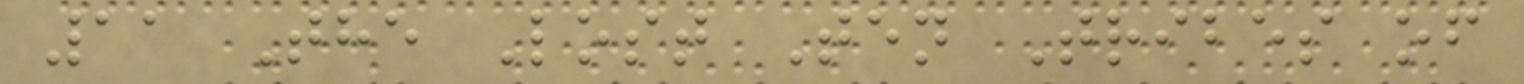11 The Lost Ten Tribes of
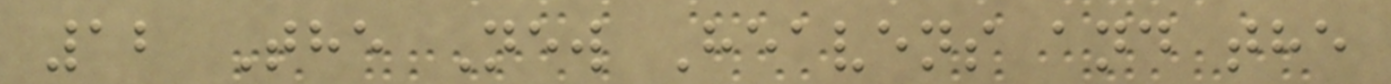12 The New Heavens and the
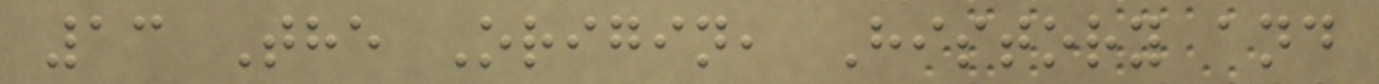13 The Origin, History and
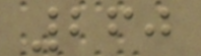260
